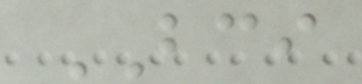BCI
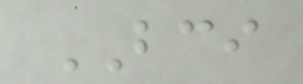BCI
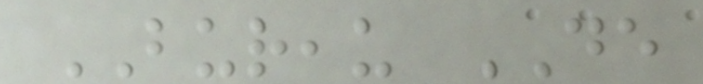BUREAU DE
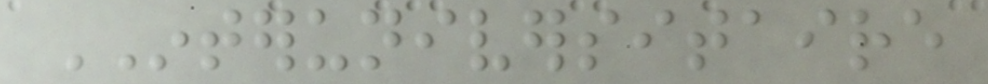INTERUNIVERSITAIRE
